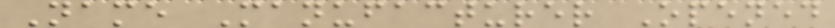Name Manufacturer Opened
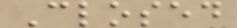Closed
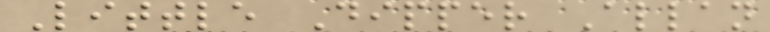Little Dipper Allan
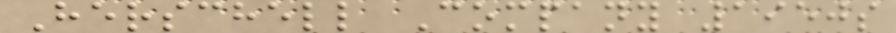Herschell Company 1950s
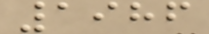1986
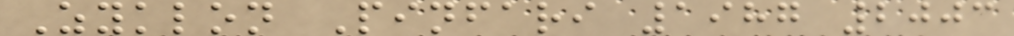Zyklon Pinfari 1987 2003
